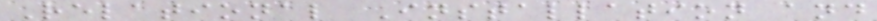Relational Installation and
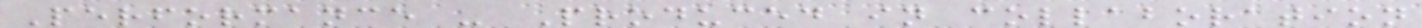Performance - Produced in collaboration
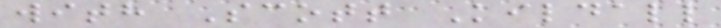with Scott Kildall
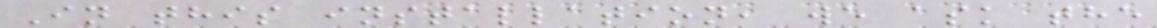In this installation, we ask the
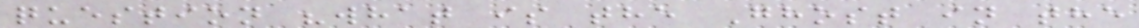question "what is the Ghost in the
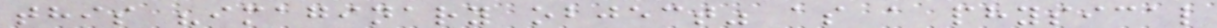this "imaginary object" as a physical
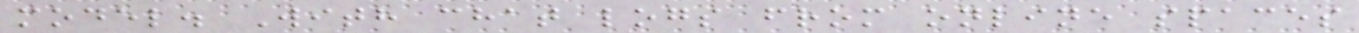model. With chat logs from online spaces
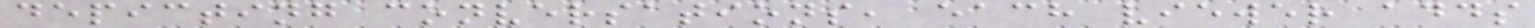depicting conversations, each viewer adds
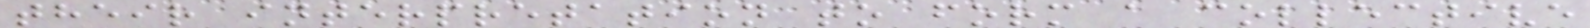their interpretation to form a collective
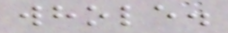whole.
